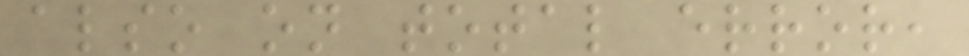also on total error,
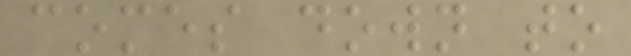comes down to
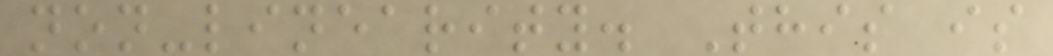non-linearity. This is
